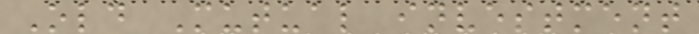Old Mutual investment
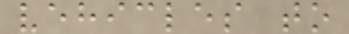vehicles to
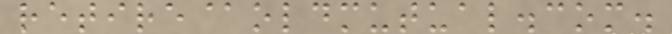retire@oldmutual.com.
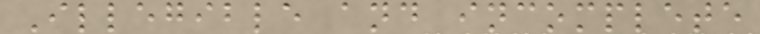Illegible and incomplete
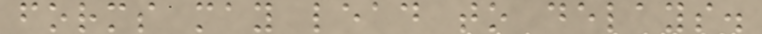forms may lead to delays.
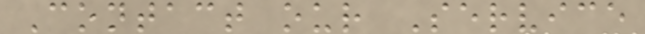Contact our Service
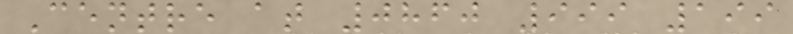Centre at 0860 999 199
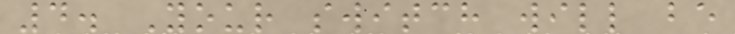4. Your switch will be
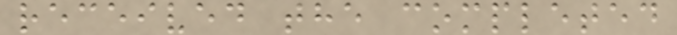received the completed
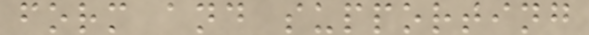form and supporting
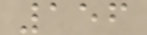156
